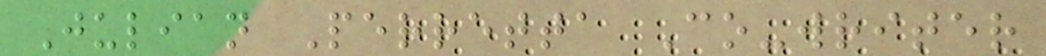Julian Perretta Co-writer
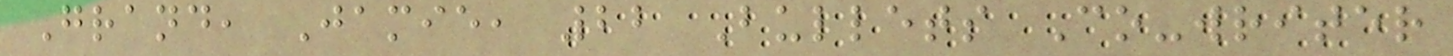Grand, Jamie, 22 Bullets Co-writer
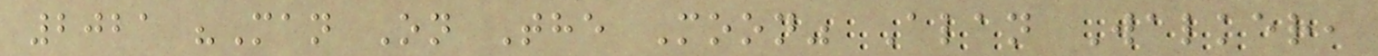2021 "Man On The Moon" Alan Walker,
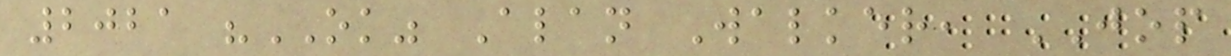2021 "OK" Alan Walker, JOP
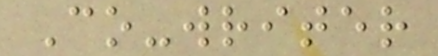Co-writer
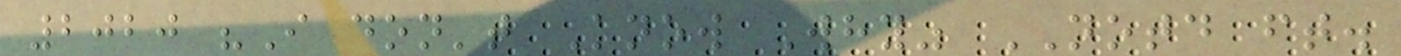2020 "I don't Know Why" NOTD ft.
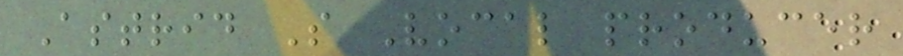Astrid S Vocal producer
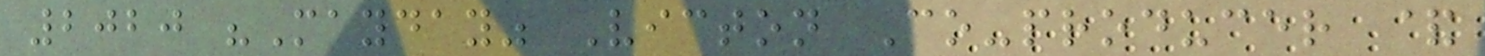2020 "Mayday" Victon Co-producer &
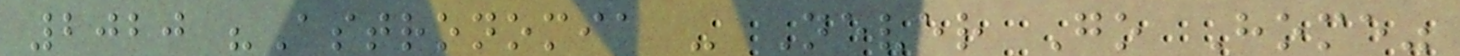2020 "Astronomia - Never Go Home"
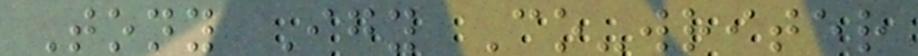Tony Igy Co-writer
